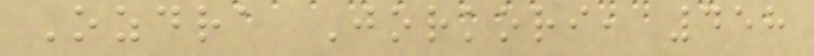Ozdra Jorkori, 458
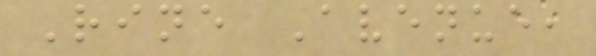Rine Avenue,
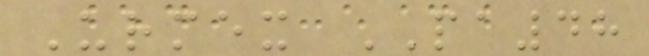Urmex PA48
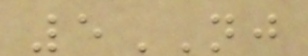5NJ
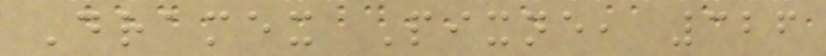Dramex Pixne, 326
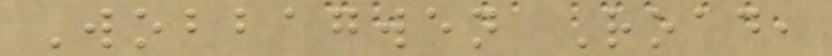Wobbagwen Road,
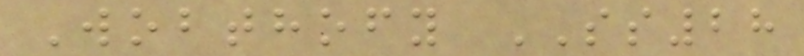Wobthofy SS28
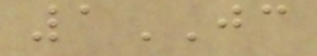1JC
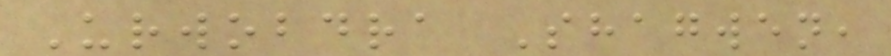Urwobdra Shagwen,
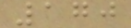170
